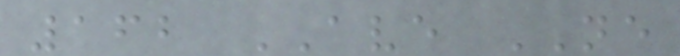162 AVE NE
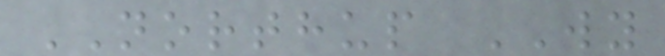NORTHUP WY
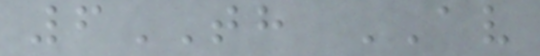6TH AV
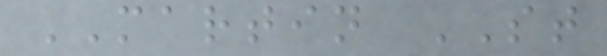MARTIN ST
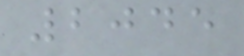2045
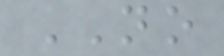NO
